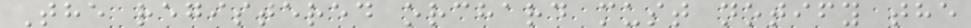The registered orchard must notify the
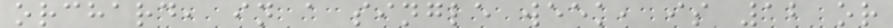orchard, in a single week, is 12 or
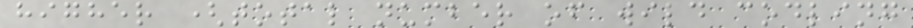higher (total number of wild codling
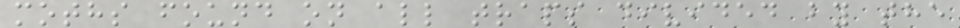moths found on all traps divided by the
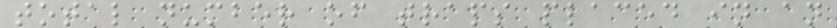total number of traps placed in an
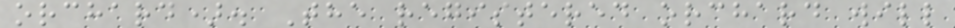orchard). The registered orchard will
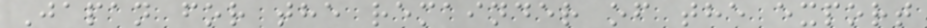Japan for the remainder of the export
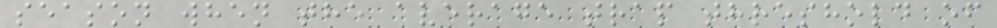season when the average trap threshold of
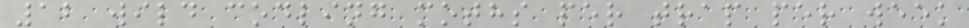12 wild codling moths per trap per week
